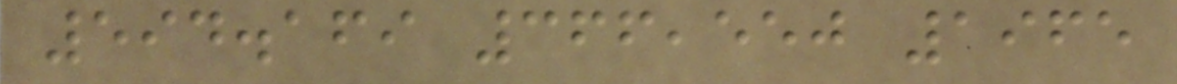594.169 366,550 1965
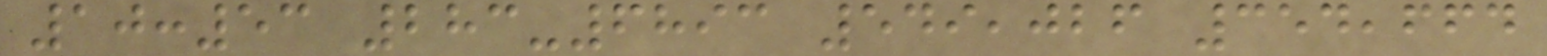10:53 283-6893 549,026 354,664
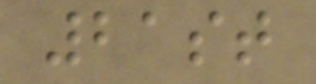21st
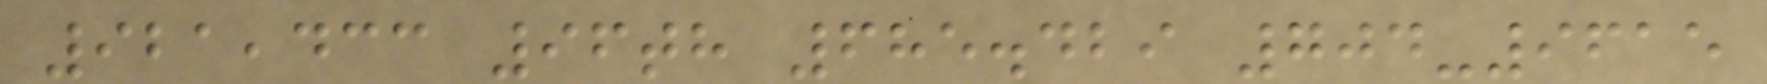921,433 96th 685.429 704-9615
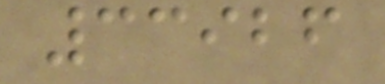33926
